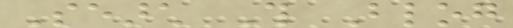Search This Blog
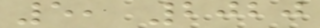5, 2020
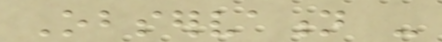Observation -
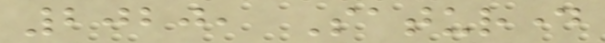2020, Saturday
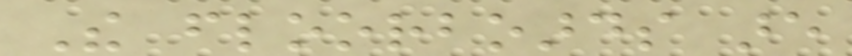The floorboards are
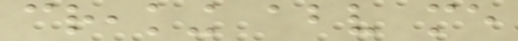creaking above me
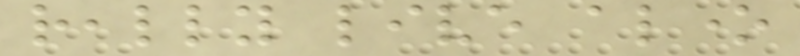really live alone
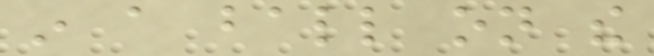in a ball on the
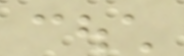couch
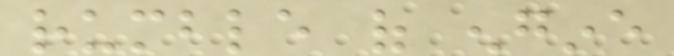rumble of engine
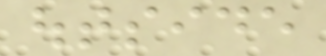outside
